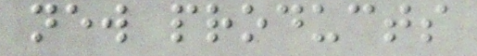new products
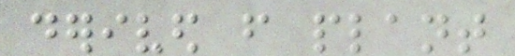derived from plant
